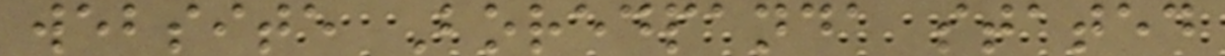website Boredpanda stated
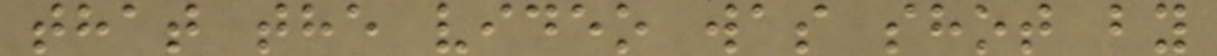that the video was shot by
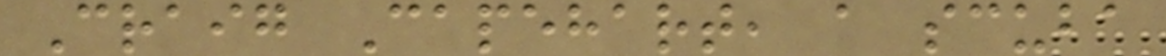Craig Capehart, a scuba
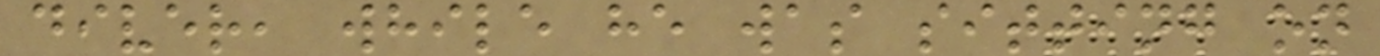diver, while he was sitting on
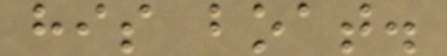his boat.
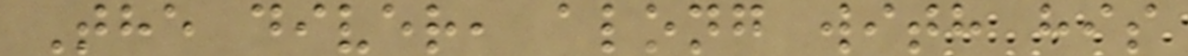The diver, along with his
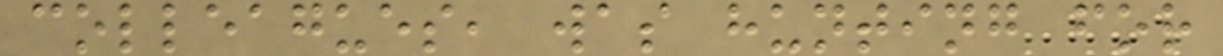colleagues, was hunting for
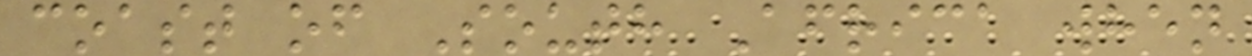coast of South Africa when
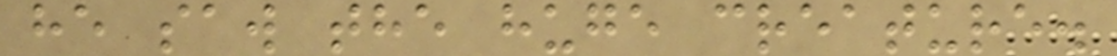he saw the huge creature.
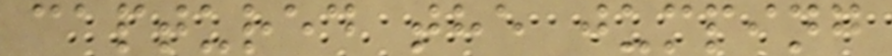captured the jumping
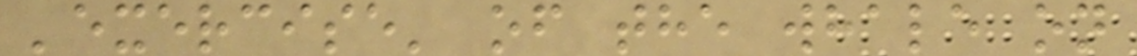'exercise' of the whale on
